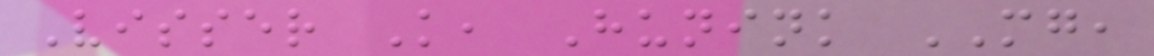Visser K, Hunink MG,
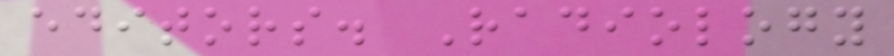editors. Radiology
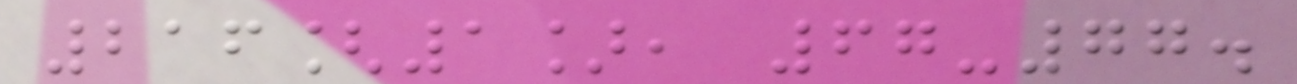216[1], 67-77.
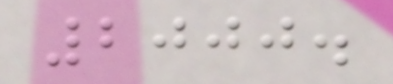2000.
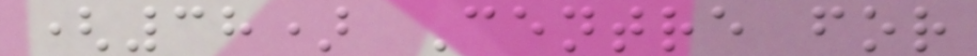(38) Centre for
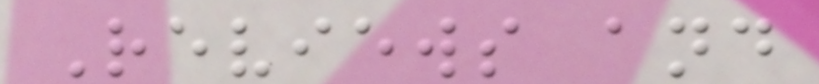Reviews and
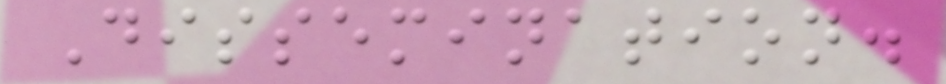Dissemination.
